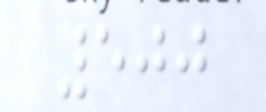500
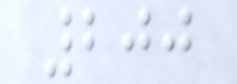200
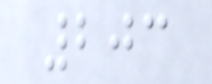203
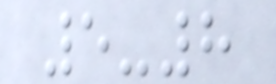5-8
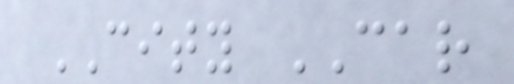CITY CAR
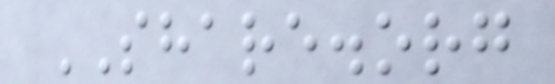SHARE.org
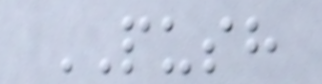PUSH
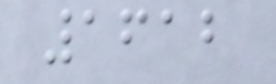1612
